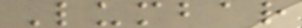Lumbar
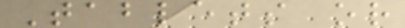Tablets or
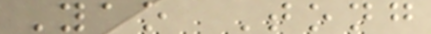Yao Tong
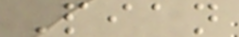Pian
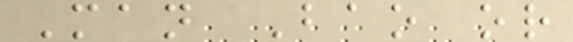Man Bao or
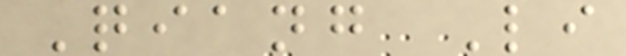Qiang Li
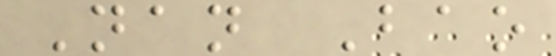Nan Bao
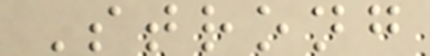Strong
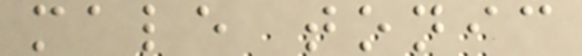male tonic
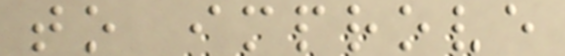to improve
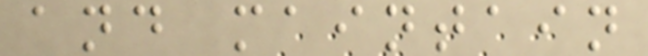and maintain
